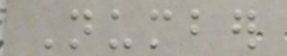Number
